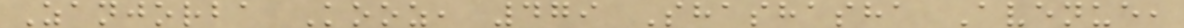Zanjorba Kooz, 479 Shashasha Avenue,
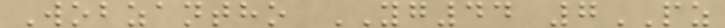Wobzantho YG44 7PZ
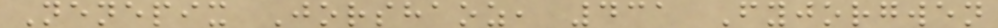Nenepix Jorshaoz, 431 Fyjorgwen
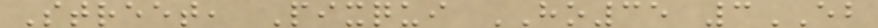Street, Pixqui HO35 3EB
